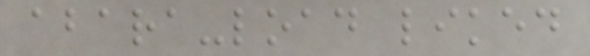abara-load liked
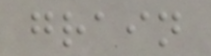grain
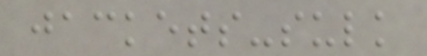jackets-sulk
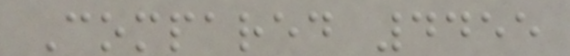Compared 4455
